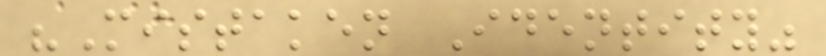"Mistaken Identity"
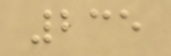235
